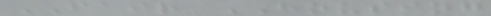FAIR HOUSING
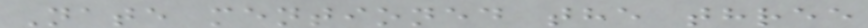Nate mentioned the three
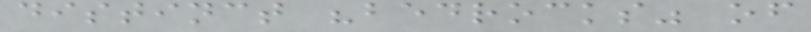distinct "bedrocks" of
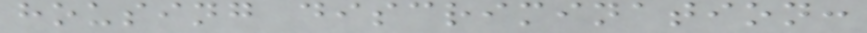housing discrimination:
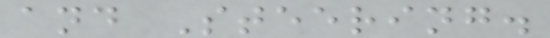and Steering.
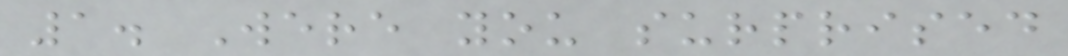1. Were you surprised
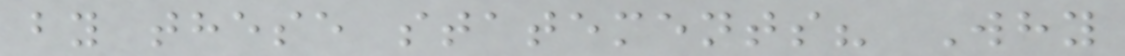by these statements? Why
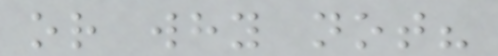or why not?
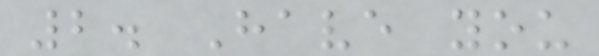2. Have you
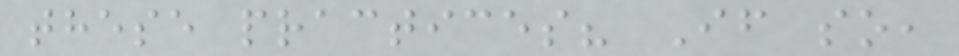these practices? If so,
